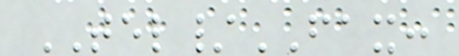TEL/FAX:
